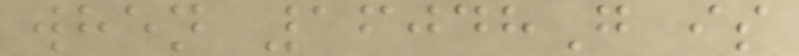when 16048G is
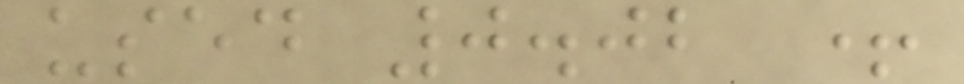used 0.02 +
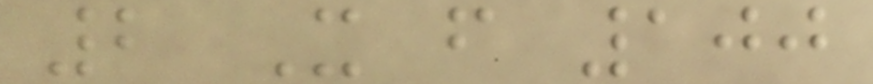2 X f 100
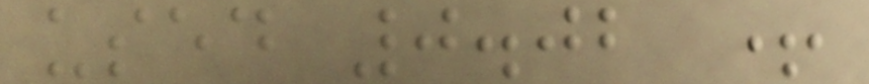used 0.02 +
